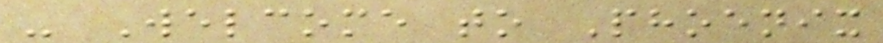- Welcome to Phoenix
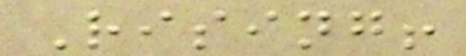Rising!
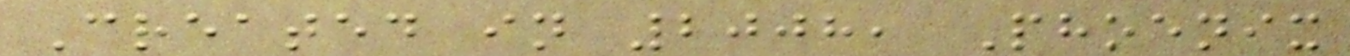Created in 2008, Phoenix
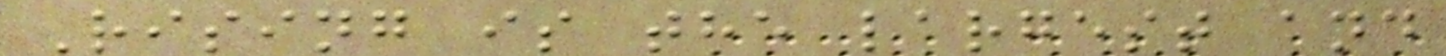Rising is the largest and
